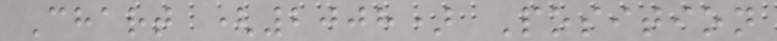Chart (2008) Position
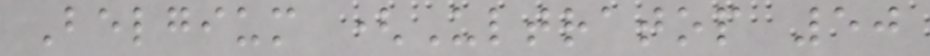Belgium (Ultratop 50
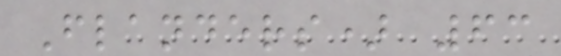Flanders) 63
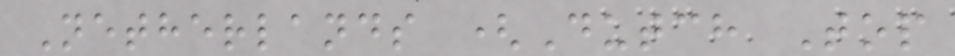Netherlands (Dutch Top
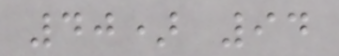40) 94
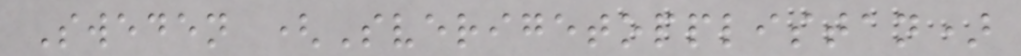Sweden (Sverigetopplistan)
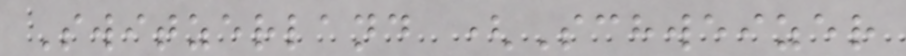Switzerland (Schweizer
